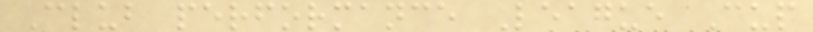Club performance League Cup
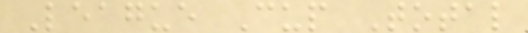League Cup Total
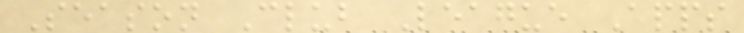Season Club League Apps
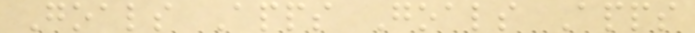Goals Apps Goals Apps
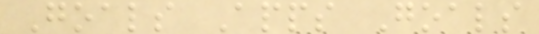Goals Apps Goals
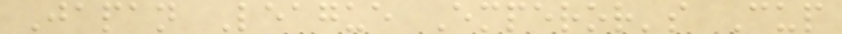Japan League Emperor's Cup
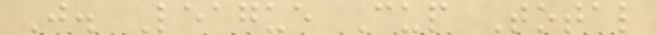J. League Cup Total
